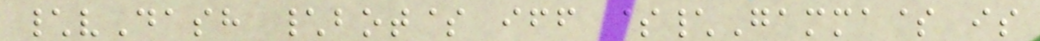\vDash \bot$ iff $\Gamma$ is
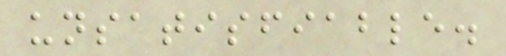unsatisfiable.
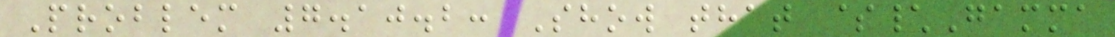Problem 7.10.2: Show that $\Gamma
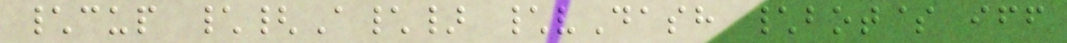\cup \{A\} \vDash \bot$ iff
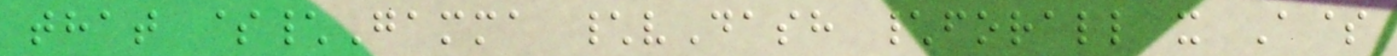that $\Gamma \vDash \forall x A$
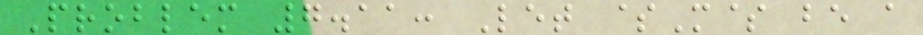Problem 7.11: Let $M$ be a
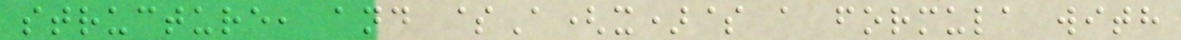structure, and $A(x)$ a formula with
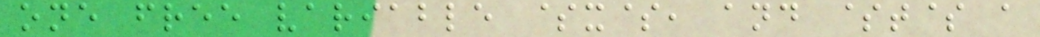one free variable $x$, and $t$ a
